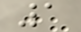1
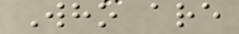Who are
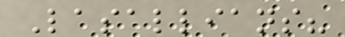Lasallians?
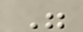"
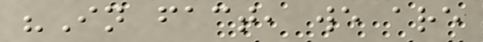"In fact, we are
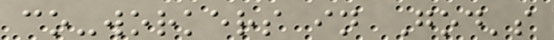co-workers in God's
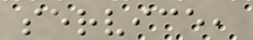service,
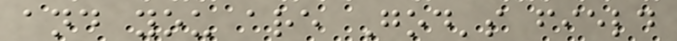and you are God's field
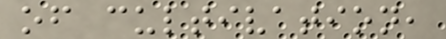of cultivation,
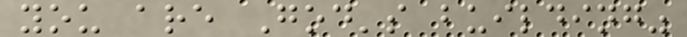you are God's building"
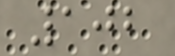102
